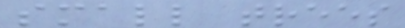small trees
